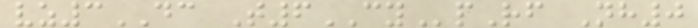vz3DC T6CYpRf Nh0
